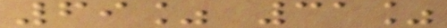69% 31%
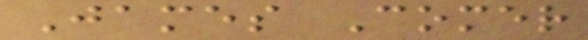James Comer
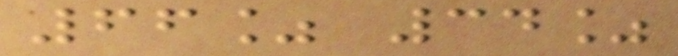66% 34%
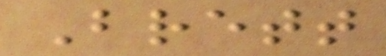Brett
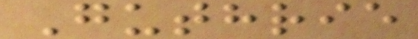Guthrie
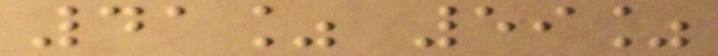41% 59%
